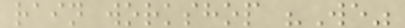rain workshop "We"
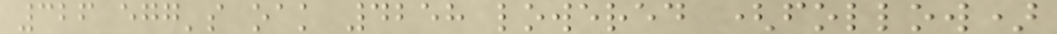326 egg's oak 4258 lowered (follow)
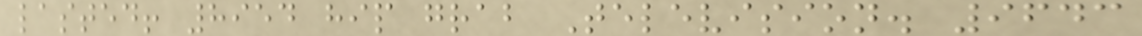lasted! 8954 hip grab Television. 9643
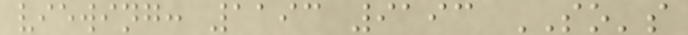viewing: 1193 9193 SO's
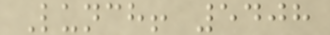Lunch! 5408
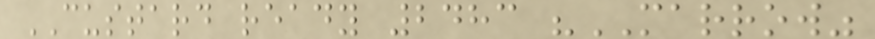CUSTARD ready 2483 "MARROW"
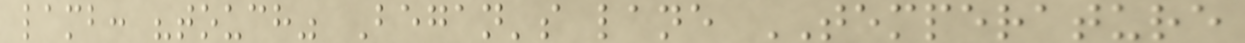lamb: "touch" Began's lane TEMPERATURE
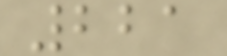221
